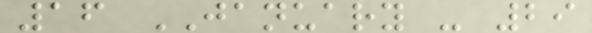16 JANUARY - 29
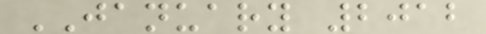JANUARY 2012
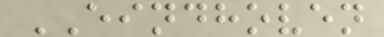EINDHOVEN
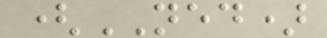(NED)
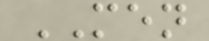MEN
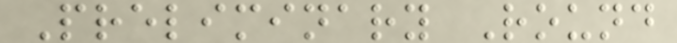Preliminary Round
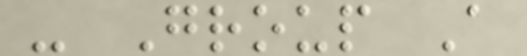- Group A
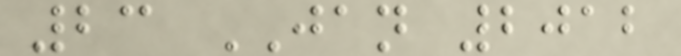23 JAN 2012
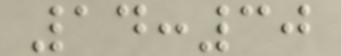14:30
